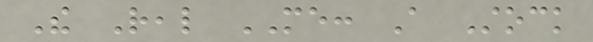The Real ME: A Stock
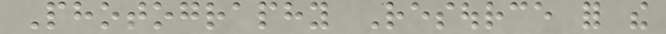Photography Resource for the
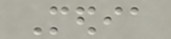Media
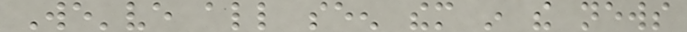We've all seen them in the news
